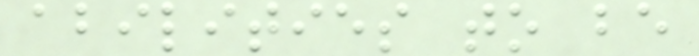abilities to be
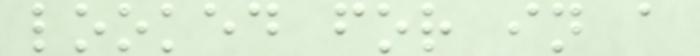looked for in a
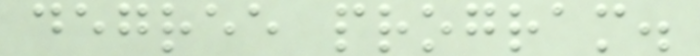degree program.
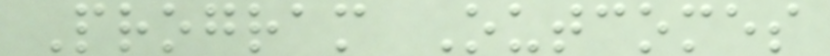Program Outcomes
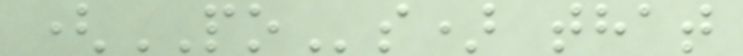(POs) that
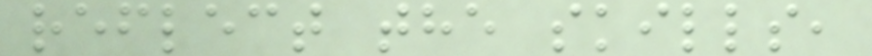reflect the skills,
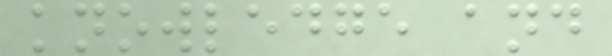knowledge and
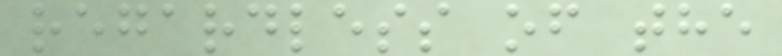regardless of the
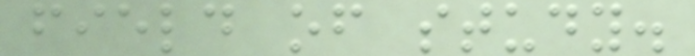field of study.
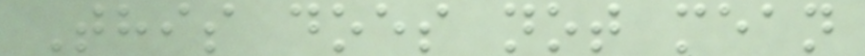This does not mean
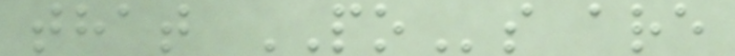that POs are
